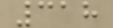318
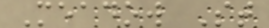Meadow St
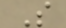S
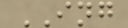ING
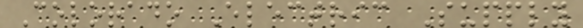Colorado Electric Supply
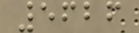5626
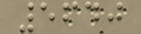5640
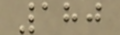180
